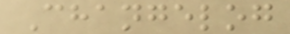Changelog
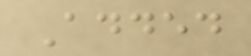Added
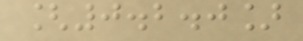[0.2.0]
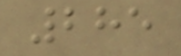285
